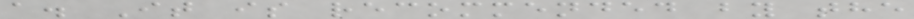a. It is recommended by the
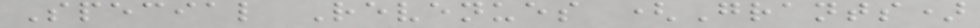Special Revenues (Grants)
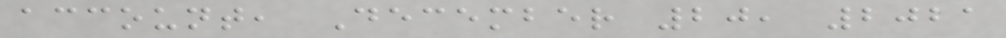account, December 20, 2021
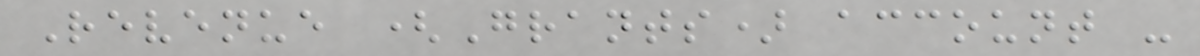Revenue (Grants) account -
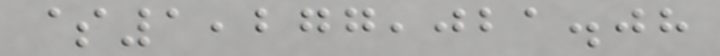$1,277,021.08
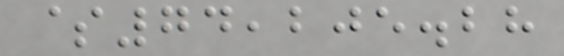$74,205.28
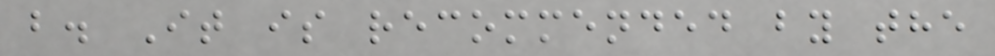b. It is recommended by the
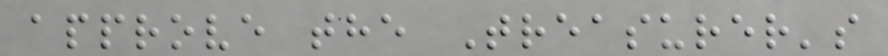approve the Treasurer's
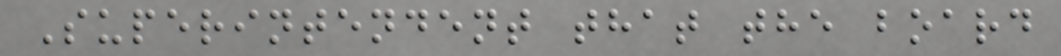Superintendent that the board
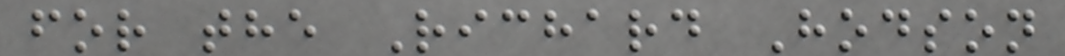for the Richard Hodson
